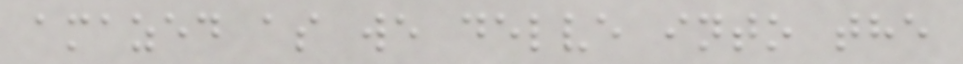amazed as we delve into the
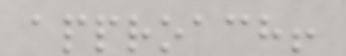approach!
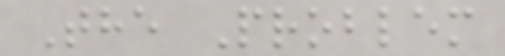The Problem
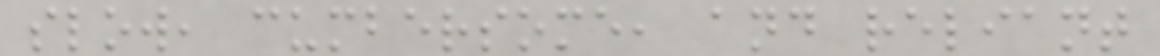slow, cumbersome, and reliant
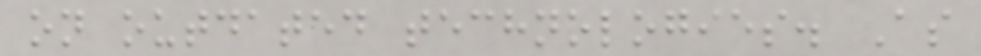on outdated technologies. As
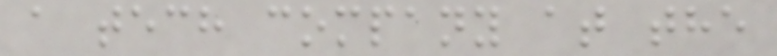a tech company at the
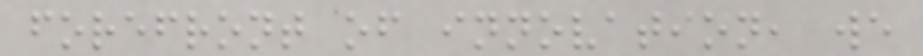forefront of innovation, we
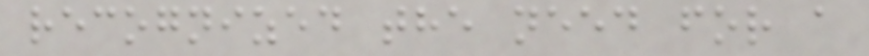recognized the need for a
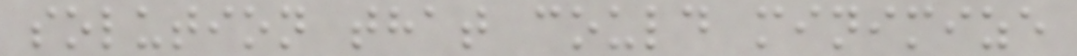solution that could minimize
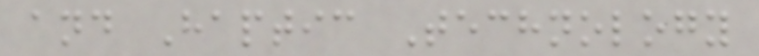and Haptic Technology
